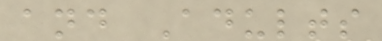and Adults
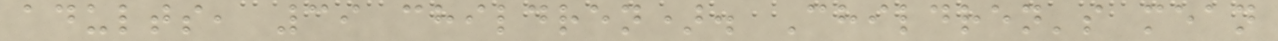adults, 39 children). Children's mean
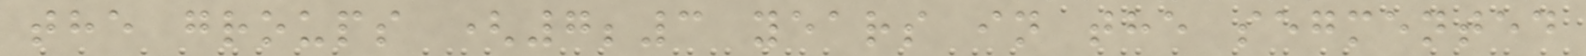the groups (7;3 years in the segmented
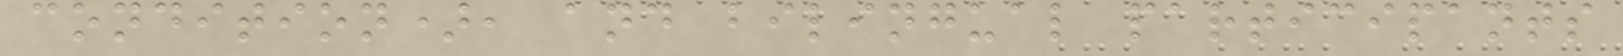condition), and bilingual participants
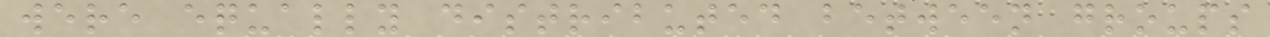were equally distributed between groups
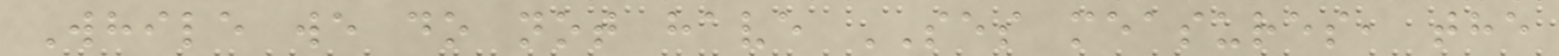While we do not have SES measures, the
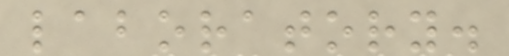laboratory.
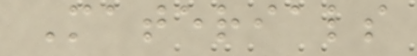Materials
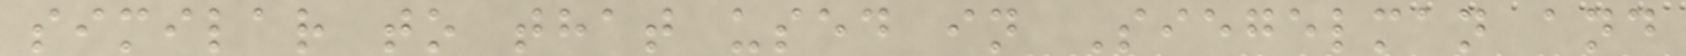similar to that used in Siegelman and
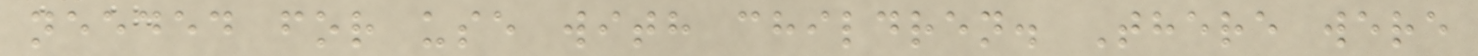needed for use with children. There were
